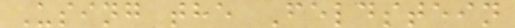Using the Feldstein
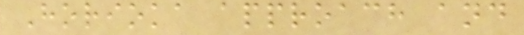Horioka approach and
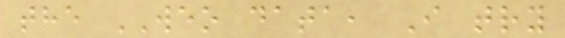the WEO data, I try
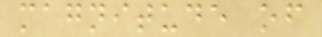magnitude of
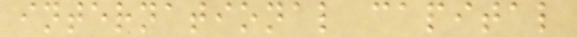international capital
